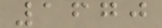1670
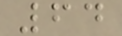64
